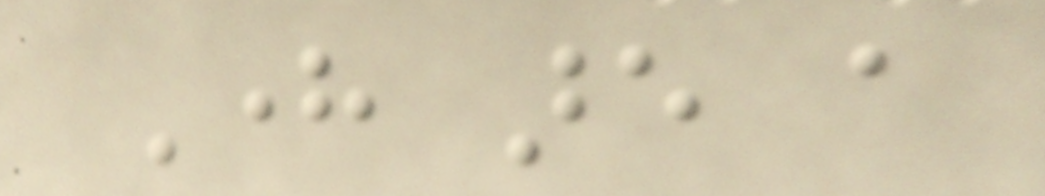Here are a
